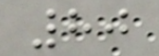80
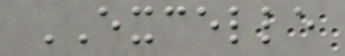EXCELLE
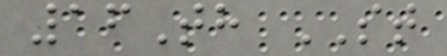16Th ST
